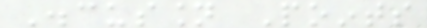Discussion Points
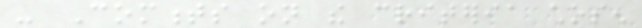- Comments on the criteria chosen
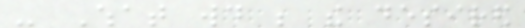- What would be the desired
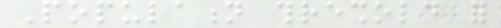Population threshold for
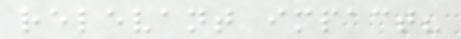relevant impact?
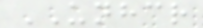UNHCR
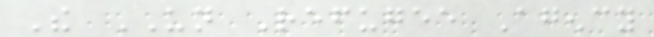The UN Refugee Agency
